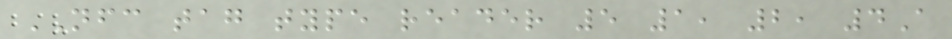NFC tag type reader 5 1, 2, 4A
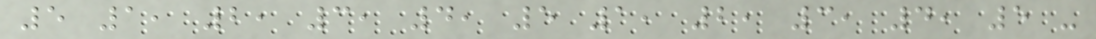5 1, 2, 3, 4, 5 1, 2, 3, 4, 5 -
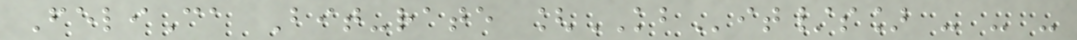FeliCa Bit-rate [KBit/s] - - -
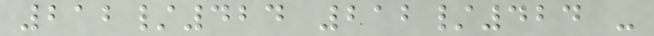212/424 212/424 -
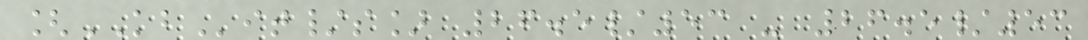[KBit/s] 26.5/53 - 26.5/53
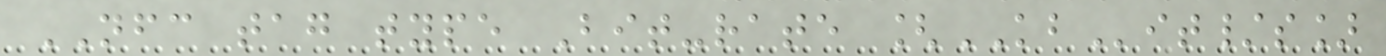NFC tag type Bit-rate [KBit/s]
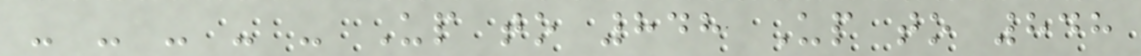- - - - - Up to 848 Up to 848
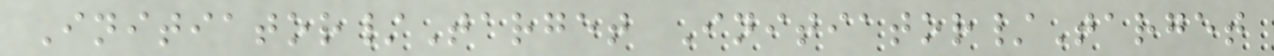Initiator/Target Initiator/Target
